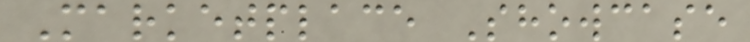Marketplace Showcase
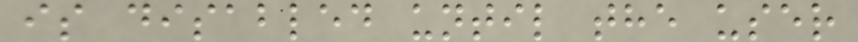is disabled until the user
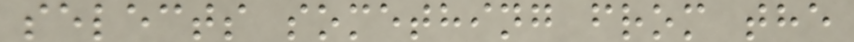selects something from the
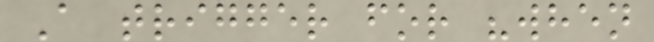A trigger for "when
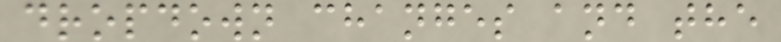dropdown changes and the
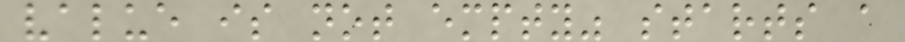value is not empty" starts a
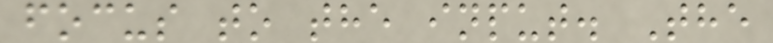focus to the input. The
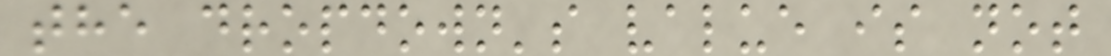the dropdown's value is not
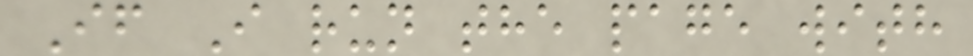If I run the page with
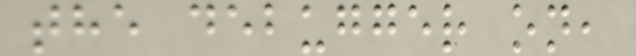the debugger on,
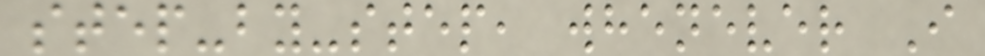step-by-step, whenever I
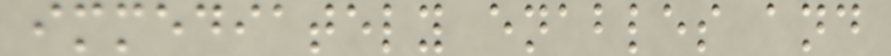immediately enables and
